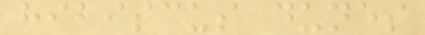hibiscus dunes
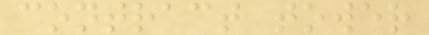contract tower
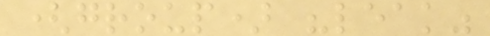(group) "leak"
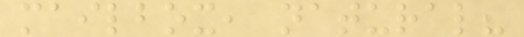mailbox, natural?
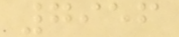7956
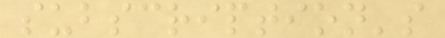subscription's
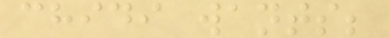chidi wants;
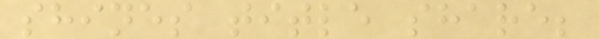shines title share;
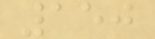150
